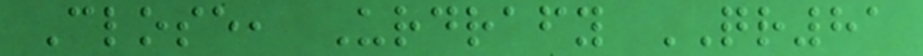Close, Urdrafy QR81
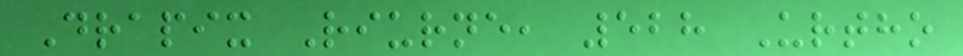Drapix Riurne, 528 Urtho
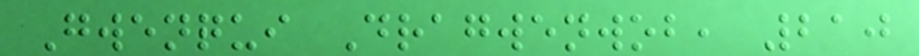Gwenqui Dragwenwob, 210
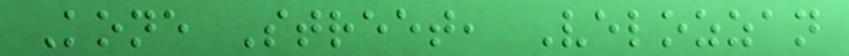Kone Street, Velozzan
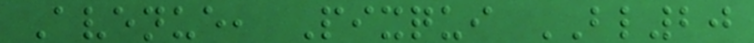Avenue, Pixqui BL20
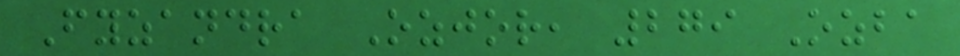Fyzandra Ozjor, 279 Ozba
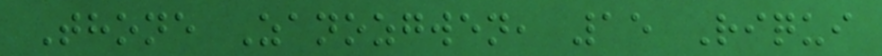Thone Zanozgwen, 15 Riqui
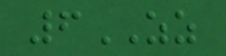6ZZ
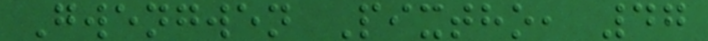Gwengwen Pixtho, 47
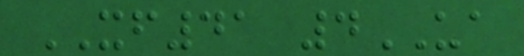XF41 4UA
